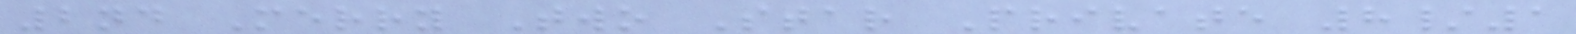2nd Merry Two Star Private 8/1
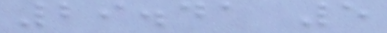29.41 5
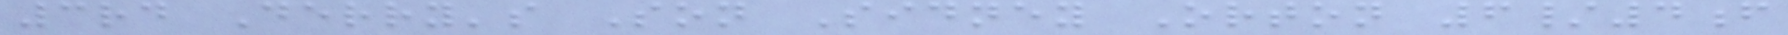3rd Derry's Son Sidney Orton 6/4f
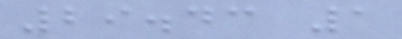29.43 1
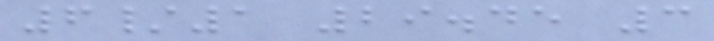6/1 29.45 3
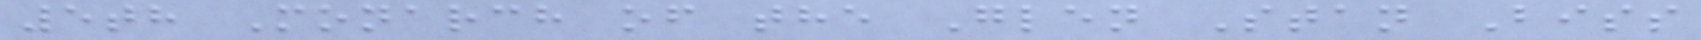5th Monarch of the Glen Stan Biss
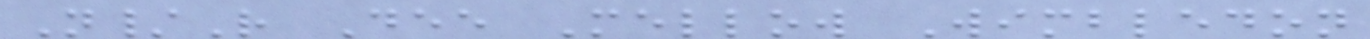N/R Dee Mellow Wimbledon
